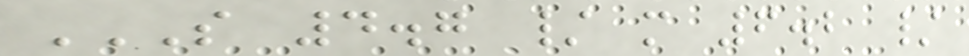S 4.7 / M 6.2 /
